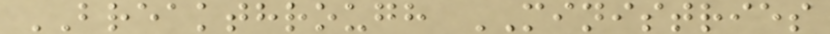BREAKTHROUGH MINISTRIES
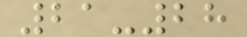21-28
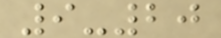9-20
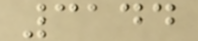3144
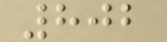802
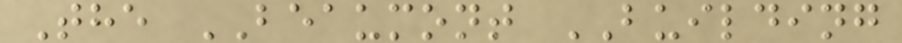The BEAUMONT BUILDING
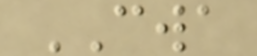CWA
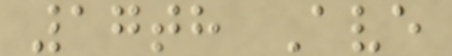17th Ave
